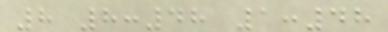8 8:48 1:48
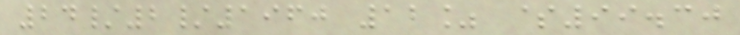24/2/1960 12% $99.30
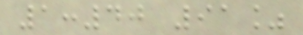1:40 91%
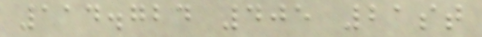114.724 405 21st
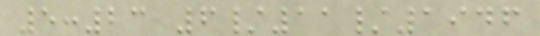5:23 6/11/1946
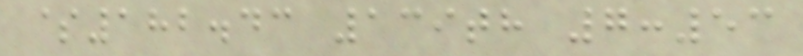$182.43 139th 7:53
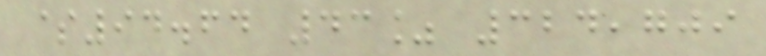$94.64 43% 324,709
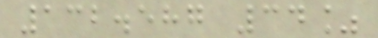132.587 34%
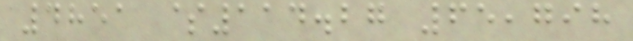4851 $114.27 65,798
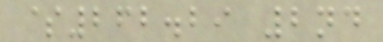$262.29 2nd
